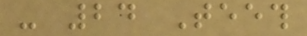- 24 Teeth
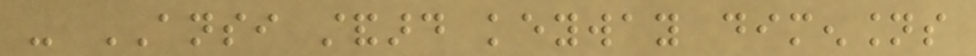- ANSI standard keyway dimensions
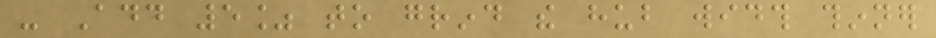- Add 5% to grind the hub width thinner
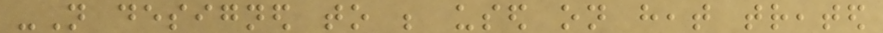-Not designed to be used on heat treated
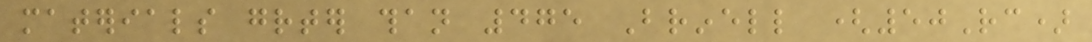materials greater than 475 Brinell (50Rc)
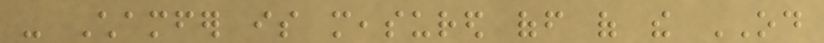- Chamfer is measured off of the OD
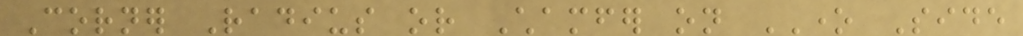Corner Radius or Chamfer on ONE Side
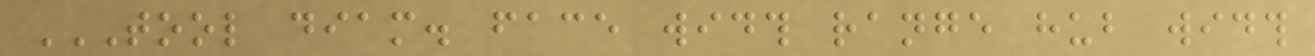TOOL DIAM. FACE WIDTH RANGE HUB WIDTH
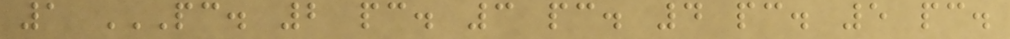1 PC. 2 PC. 3 PC. 4 PC. 5 PC.
